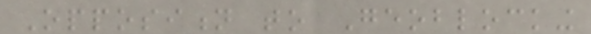Opposition to Geoblocking
